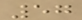57
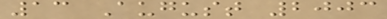13 August 2003
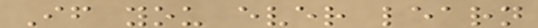If you ever learn
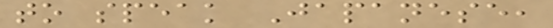to speak Japanese,
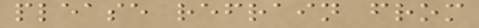please refrain from
